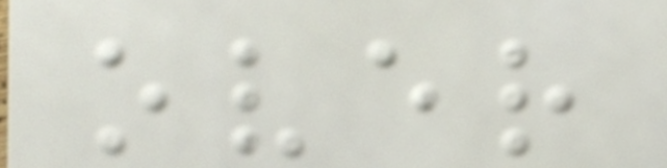over
